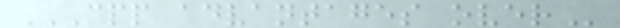CPP ADVANTAGES OVER
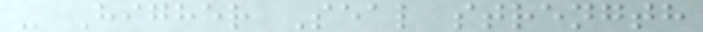- Higher Seal strength
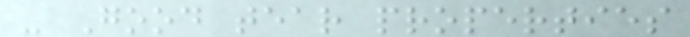- Good tear properties
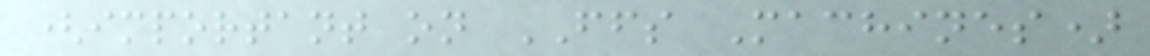(important on FFS Machines)
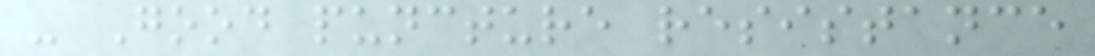- Good puncture resistance
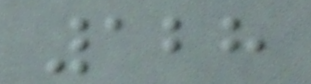128
